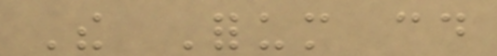The Forum could
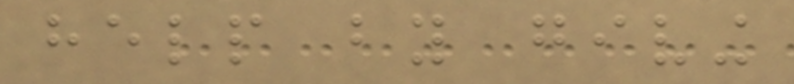help by giving
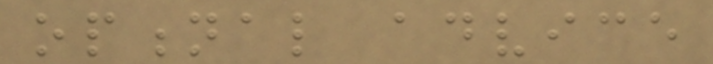optional advice
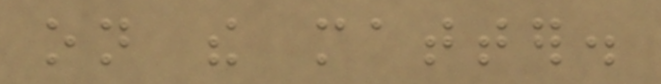on the matter.
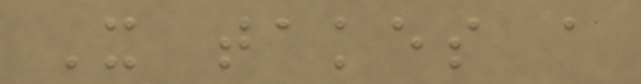It takes a
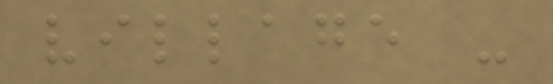village -
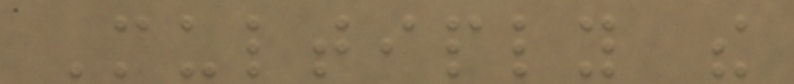Multiply the
